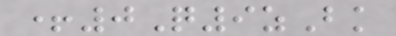+0Q9zBk
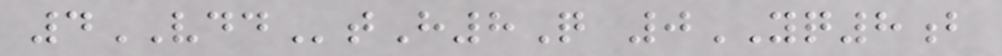4VDDtH8Q 0YQ8b
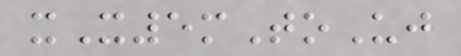xX5mToUj
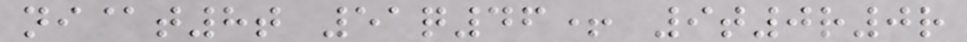ni@t8t 51q46+ 9t0r0r
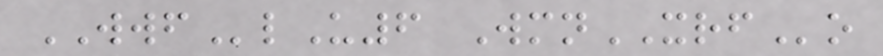WWFlU6 WmnXRFo
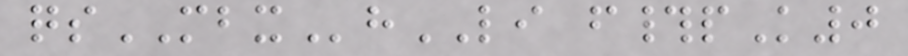qsMBXhLI f#pK0
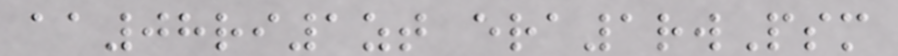aa08ri1zt era1rwPsm
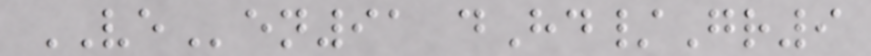VEen91 dHd/Gr9
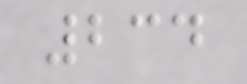234
